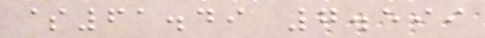$61.49 7.599
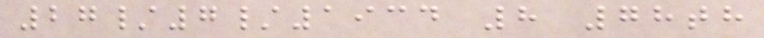27/7/1934 8 78th
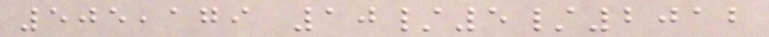505,179 10/5/2012
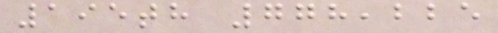195th 778,225
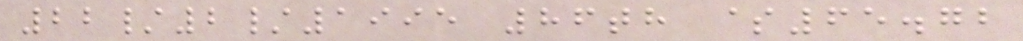22/2/1995 86th $65.72
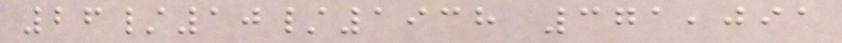26/10/1938 371,091
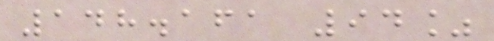148.161 94%
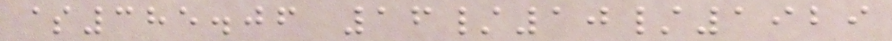$385.06 16/10/1929
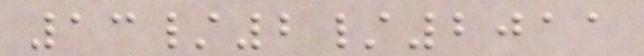13/2/2011
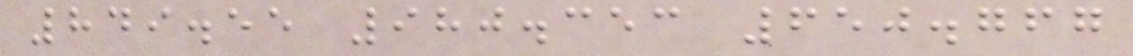849.55 980.353 650.767
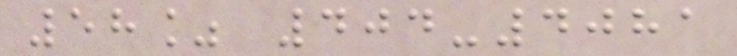58% 404-4081
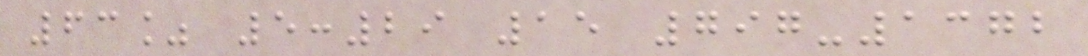63% 5:29 15 797-1372
